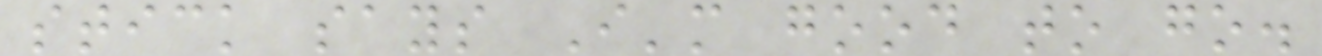stick says I'm good to go.
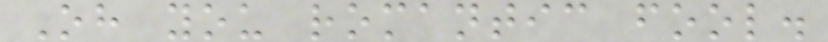Oh you romantic fool.
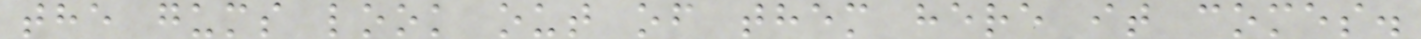the gums look out of them here it comes.
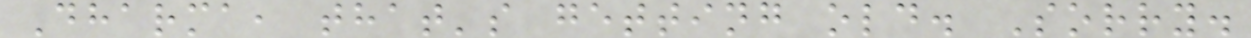Dharma, that's getting old. Sorry.
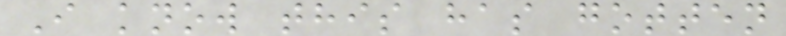I know this has gotten
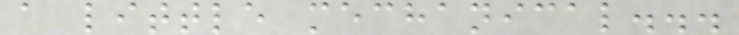a little mechanical...
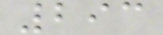293
